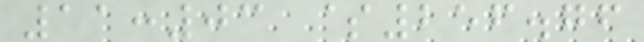11:03 $256.76
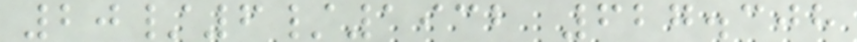20/6/1932 627.308
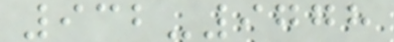932-9778
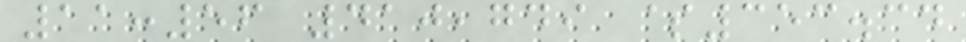11:56 410,749 $353.34
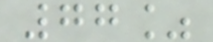77%
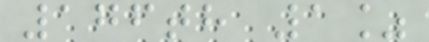176th 1%
